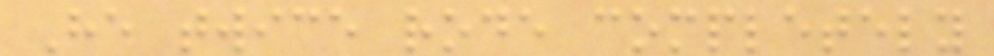He twice rode completely
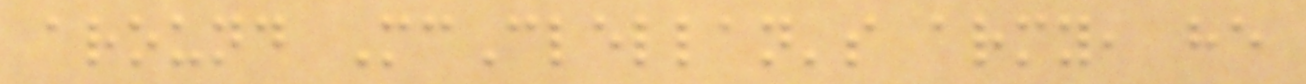around McClellan's army, he
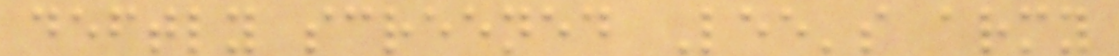deftly screened Lee's army
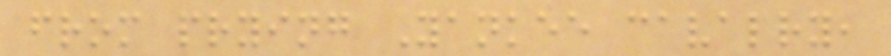from prying Yankee cavalry,
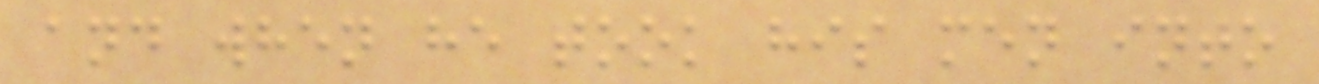and when he took his men into
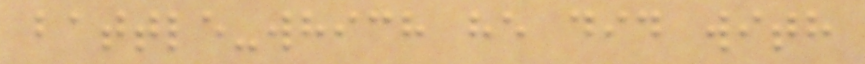battle-which he did with
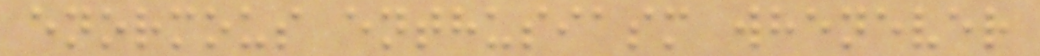enormous enthusiasm whenever
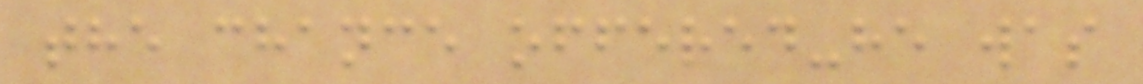the chance offered-he was
